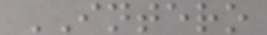INTERO
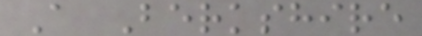A Berkshire
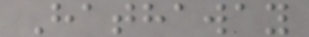Hathaway
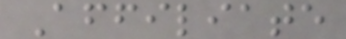Affiliate
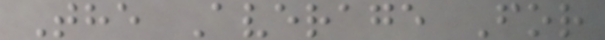The Average For
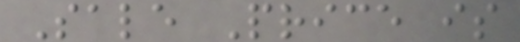Sale Price is
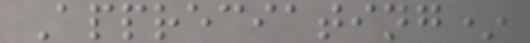Appreciating*
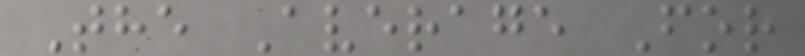The Average For
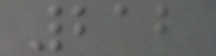212
